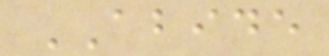ABIDE
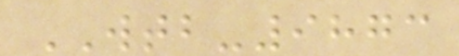WTB-9873
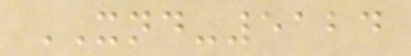XND-5124
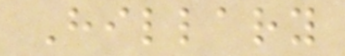Hillary
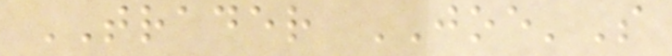TRADER JOE'S
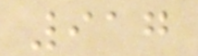917
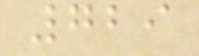729
